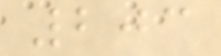203
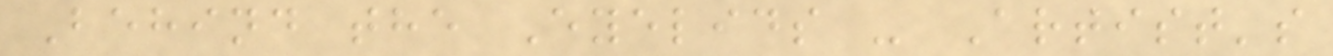Behind the Eyelids - Artist's
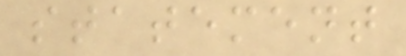statement
